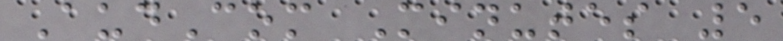AudCom Minutes 5
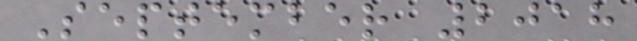September 2018
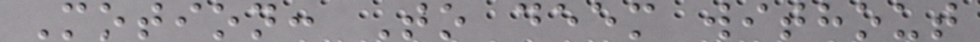Motion: To deem without
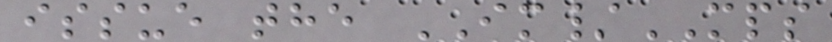issue the IM/MPS
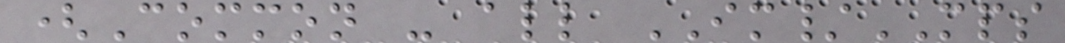(Common - all IM/MPS
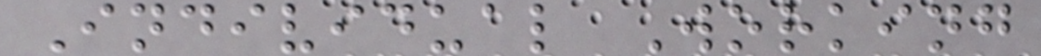Individual Working
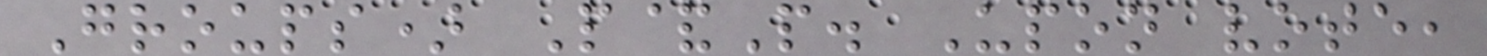Groups) P&P. Upon vote,
